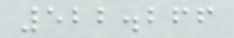522.266
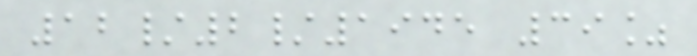12/2/1945 39%
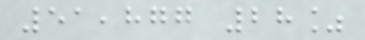51,877 28%
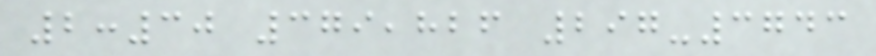2:30 379,826 297-3743
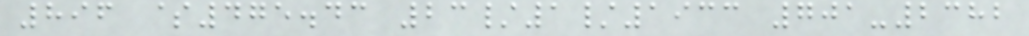896 $475.43 23/1/1933 701-2382
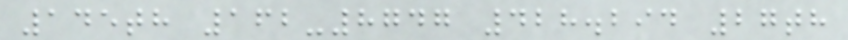145th 162-8747 428.294 27th
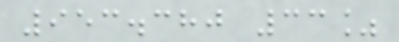953.380 33%
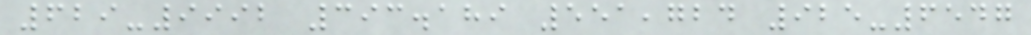629-9992 393.189 551,724 925-6547
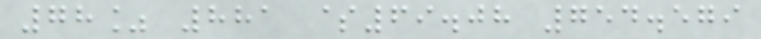78% 881 $69.08 754.579
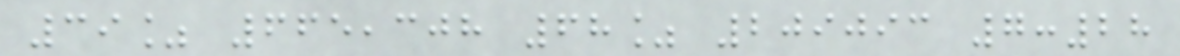39% 665,308 68% 209093 7:28
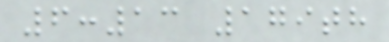6:13 179th
